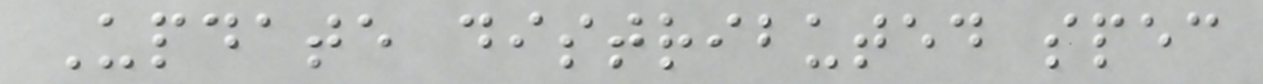Update distributed spec
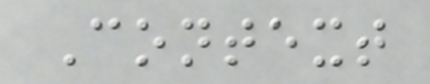Context
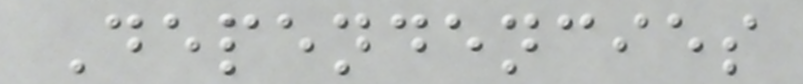Dependencies
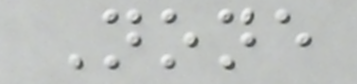None
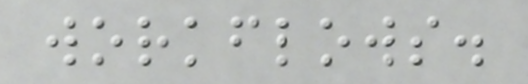workflows.
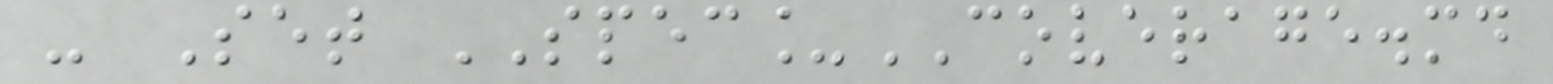- Set SPEC_COVERAGE.md
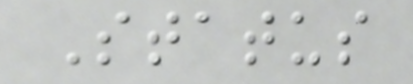Status
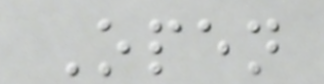Open
